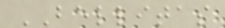BELLITAS
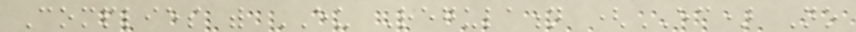Complies with EU Regulation (EC) No
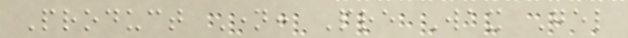Product Name: Pre Wax Gel
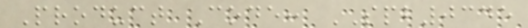Product Code: SPB0345
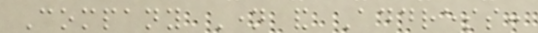Company Name and Address:
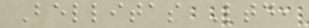Bellitas Ltd,
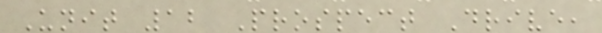Unit 12 Prospect Drive,
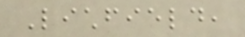Lichfield,
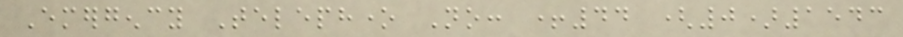Emergency Telephone No: +44 (0)1543
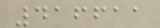416611
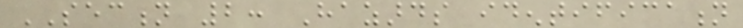SECTION 2: Hazards identification
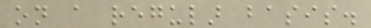on a regular basis.
